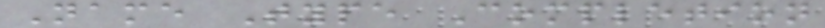Name Type Completion
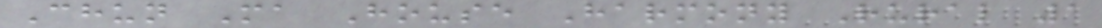Chun Ma House Harmony Rural 1
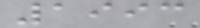1993
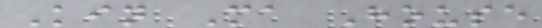Kin Ma House
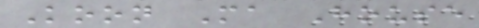Koon Ma House
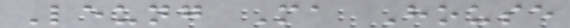Leung Ma House
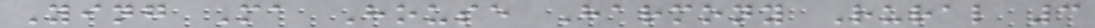Ying Ma House Harmony Rural 3
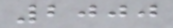2000
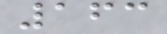163
